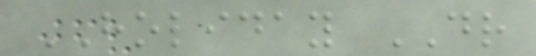HOLIDAY DR
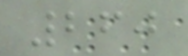260
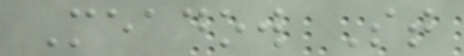Meadow St
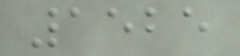1525
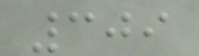309
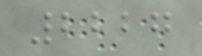2227
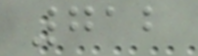712
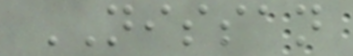NISSAN
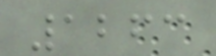1263
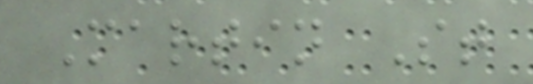Martin St
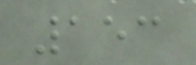153
